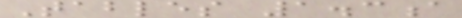Tables 1.3a
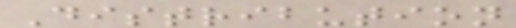Distribution
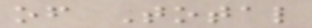of Total
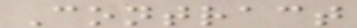Contract
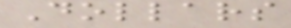Dollars
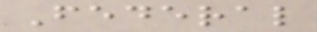Federal
